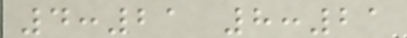4:21 8:21
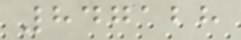847128
